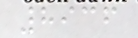8936
